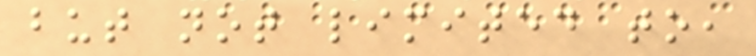but not limited to,
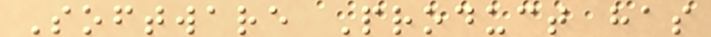Software Product has
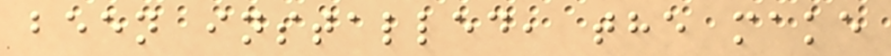been installed, the make
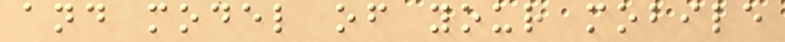and model of your mobile
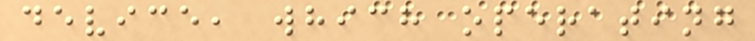device, which operating
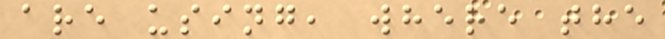are using, where the
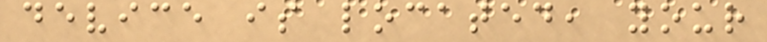device is located, your
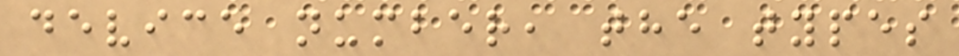device number, the types
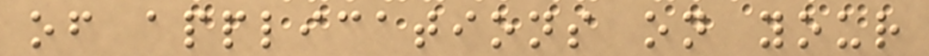of applications on your
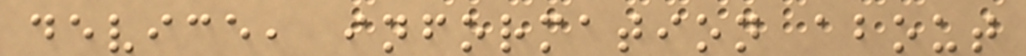device, information about
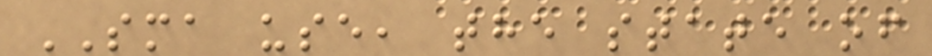SMA use, the state of
